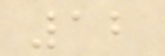12
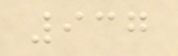937
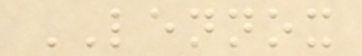LENNOX
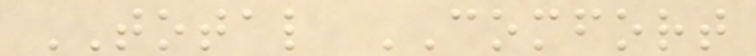TOTAL COMFORT
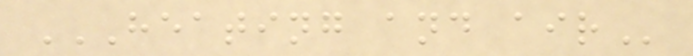HEATING AND AIR
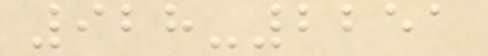928-2251
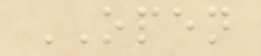OPEN
